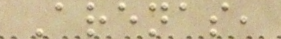Arenas,
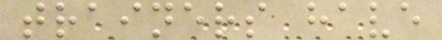trainers have
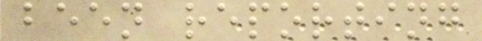been reporting
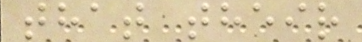that their
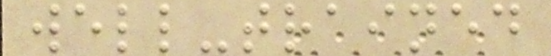well-trained
